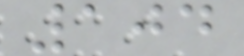104
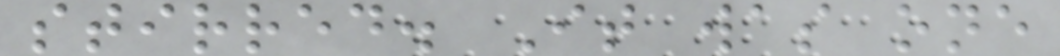stirred. It was one
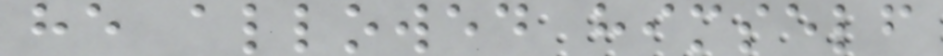he allowed himself
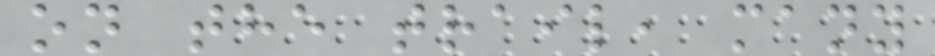on the trail, many
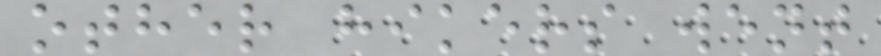other hikers went
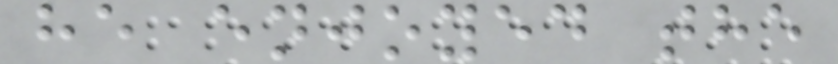he enjoyed the
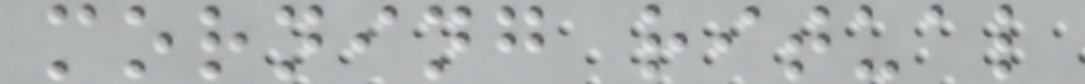morning ritual
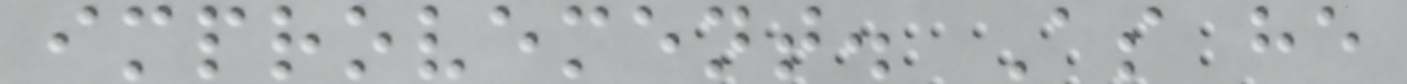improvement. As he
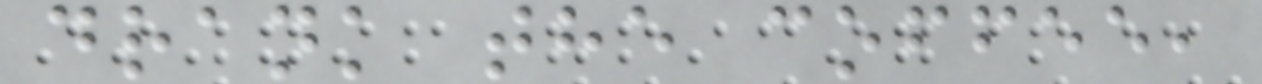drank the coffee,
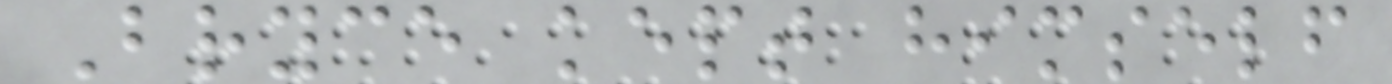Bryce kept himself
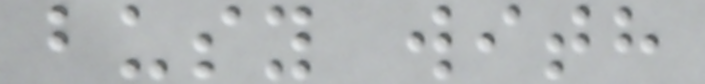busy with
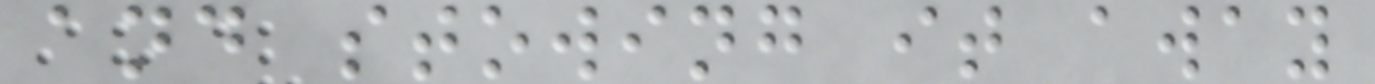and stowing it away
